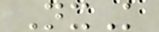NxK
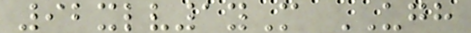92xlv1yM UGH
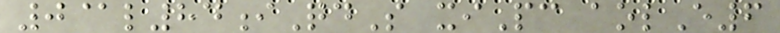0@l84iQdS xiPc aolE6
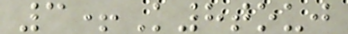3+K8touj
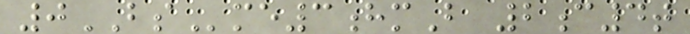0BSme3hmB 2c4t
